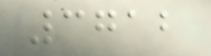3712
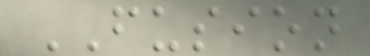FUSION
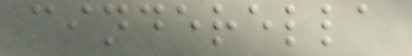cinderella
